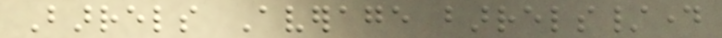Barrels Average barrels/day
